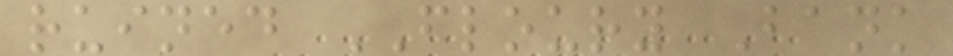ruined FLOURY Bank
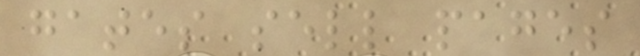gates sell pages
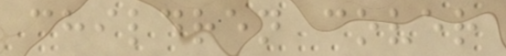children cover
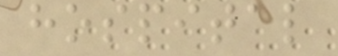hospital
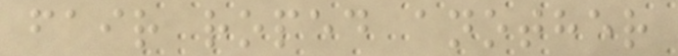fair roped another
